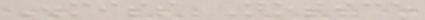Dismiss Notice
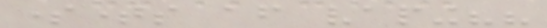sometimes after vaping??
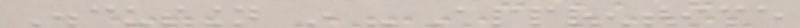Discussion in 'Apprentice
